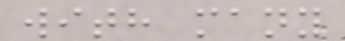with many
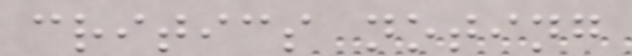critics noting
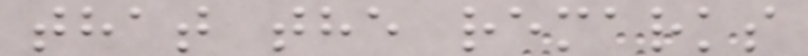that the remarks
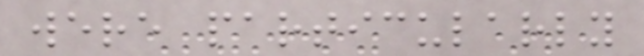were particularly
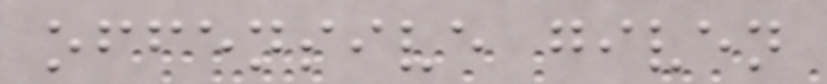offensive given
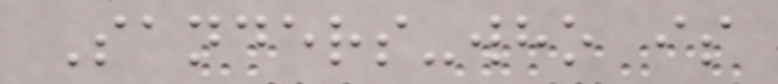Sanders-who is
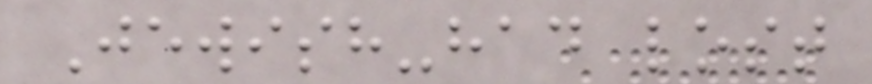Jewish-had lost
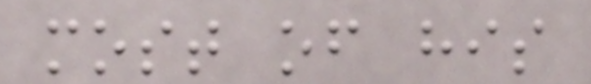most of his
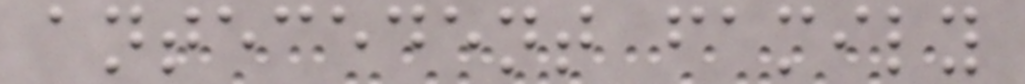antecedent family
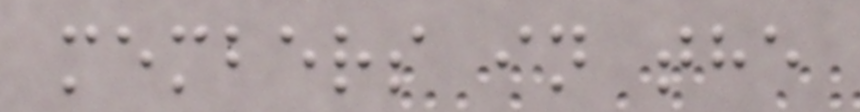members in the
